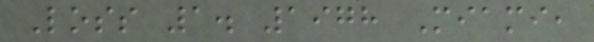Loss 1. 1978 Miami,
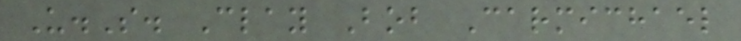U.S. Clay Bob Carmichael
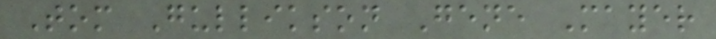Tom Gullikson Gene Mayer
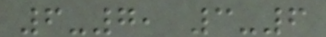6-7, 3-6
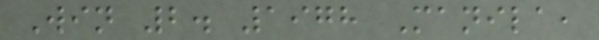Win 2. 1978 Manila,
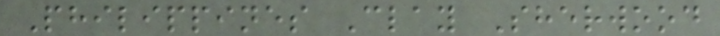Philippines Clay Sherwood
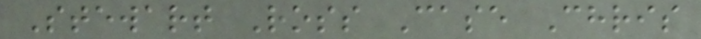Stewart Ross Case Chris
